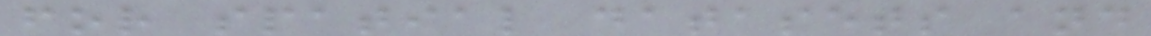for spatial datasets and
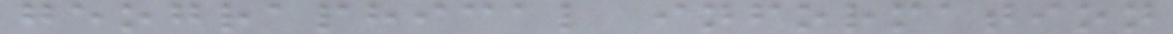geographical information
